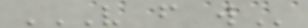V F W
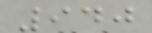940
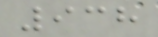938
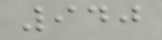940
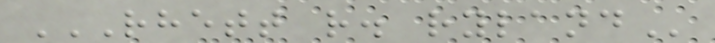RHETT R. RYLAND
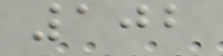102
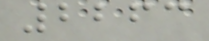2263
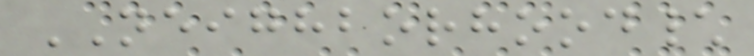NEIGHBORHOOD\
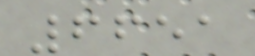6651
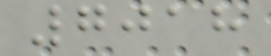7018
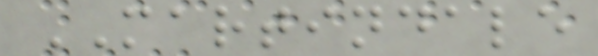MARTINDALE
